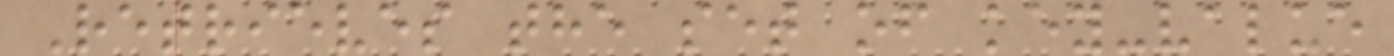Retrieves the set of key-value
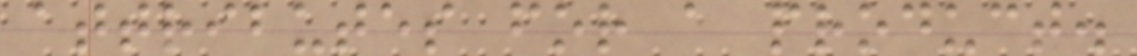attributes for a product.
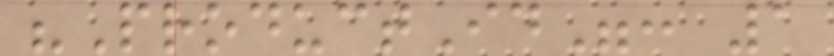"ProductId": 1
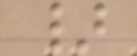}
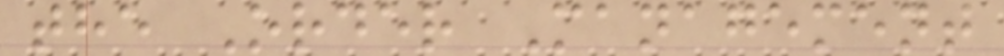the Order Management
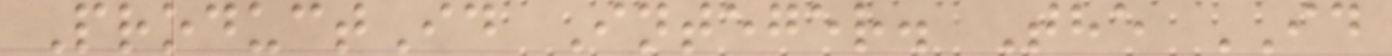ProductId Integer. The ID
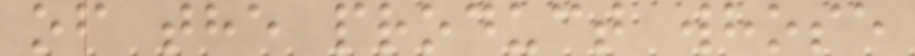of the product whose
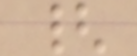{
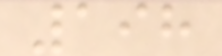198
